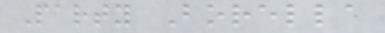Party Borella
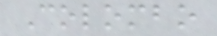Colombo
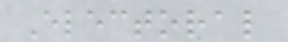Electoral
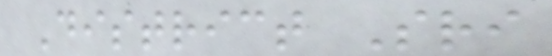District Sri
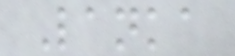Lanka
